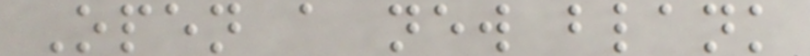Open a new blank
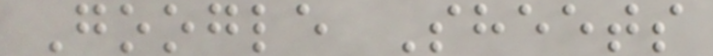Google Sheets
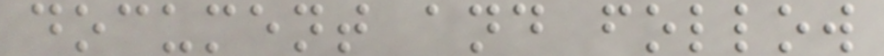document and follow
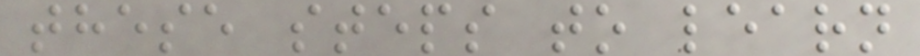these steps to learn
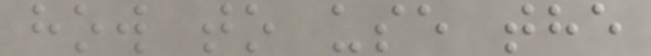how to use the
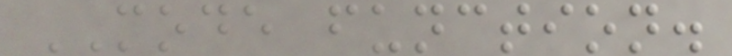MODE function.
